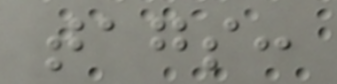tags:
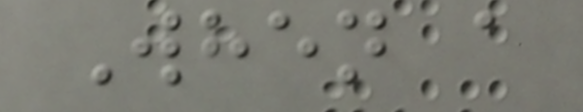When a
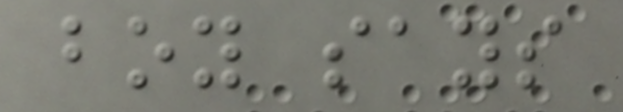boy says
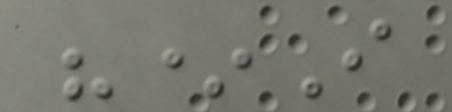"*I
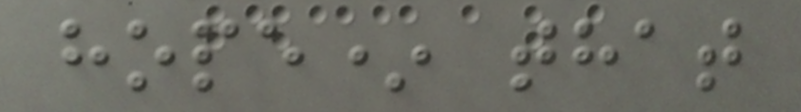hope* that
